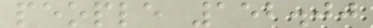people 152.00
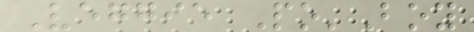Veggie Po'Boy
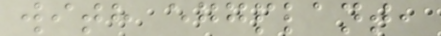with eggplant,
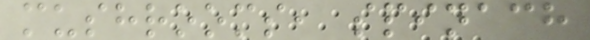mushrooms, spinach
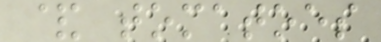& tomatoes
